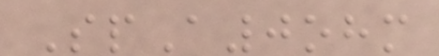SpA0ohm
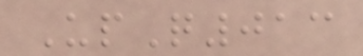UpQ013
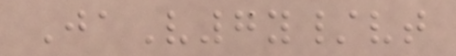JaV7y/vt
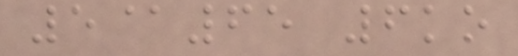5@65 6ko
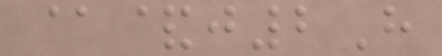@&j2H
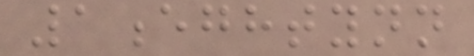1eghtynn
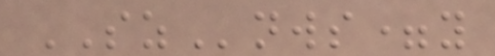SZnws=y
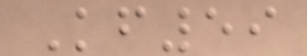Kf59
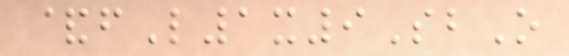&fL1x9SbO
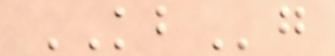KBg
